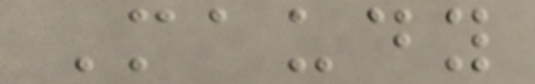Maudy
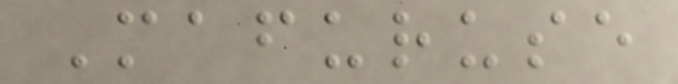Mafuruse
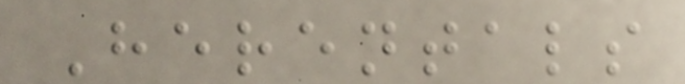Herentals
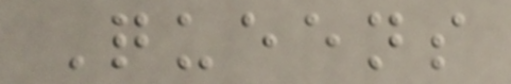Queens
